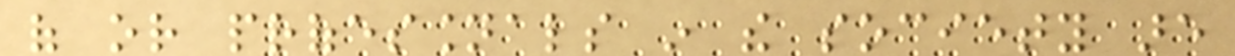of or professionals in the society are
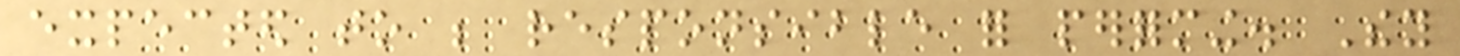expected to be responsible for performing. They
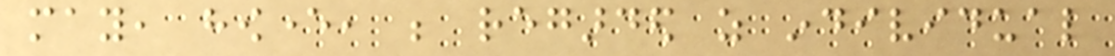may, however, be regarded as individual
